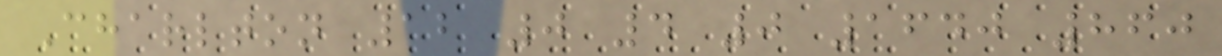Charlton 12 0 4 0 1640 860
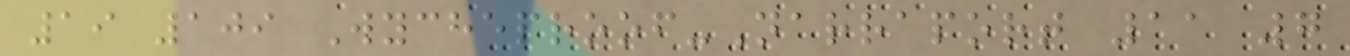19 109 Wycheproof-Narraport 11 7
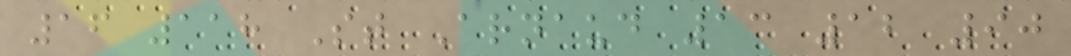16 118 St Arnaud 13 12 90
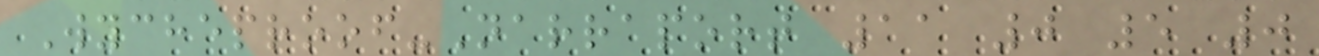Wycheproof-Narraport 11 0 5 0
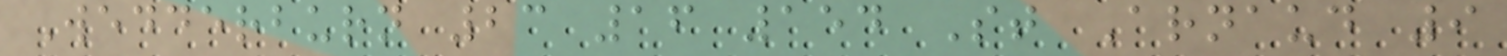Wedderburn 23 16 154 St Arnaud 9
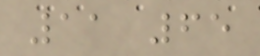11 65
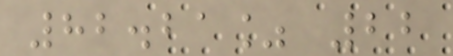82.21% 22
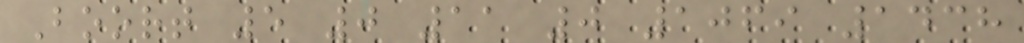Boort 5 0 11 0 1069 1438
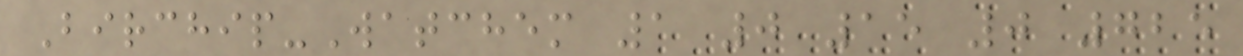Birchip-Watchem 1 0 15 0 725
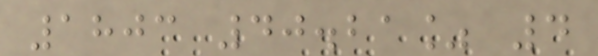1803 40.21% 4
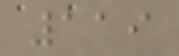119
